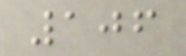106
